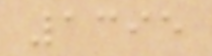1395
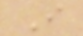I
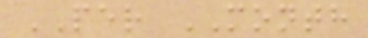PER MONTH
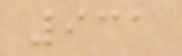931
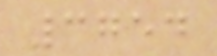3754
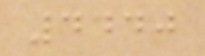4440
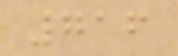716
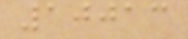10013
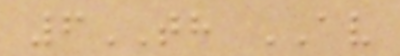6TH AV
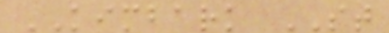KIMBARK ST
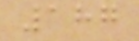187
